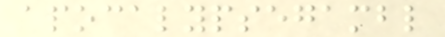apocalypsegambl
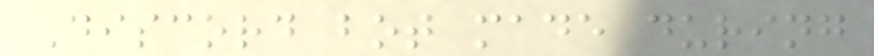Discord bot made during
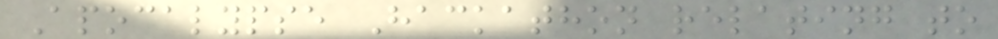Apocalypse Hackathon relating to
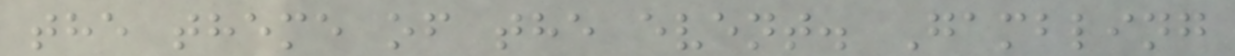the theme of the event. Gambling
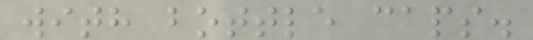with bottle caps.
